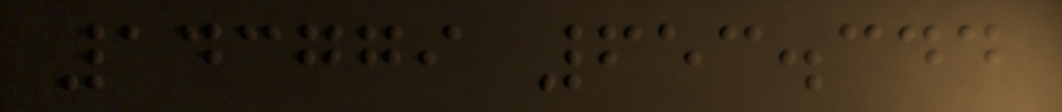143779 653.344
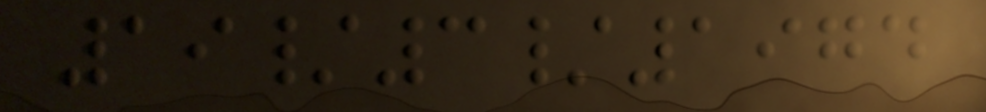19/3/1974
